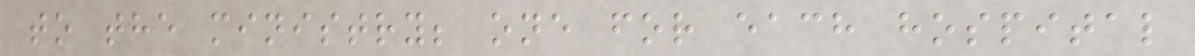to the ministry; one for each hospital
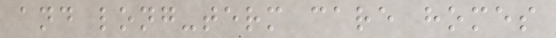and long-term care homes
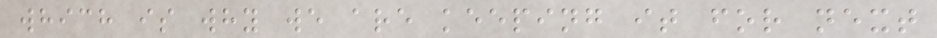which is why we are keeping it for next
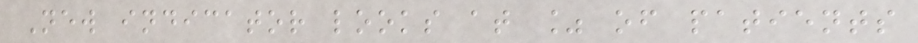New indicator looks at % of patients
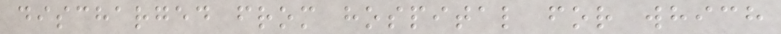discharged from hospital for which
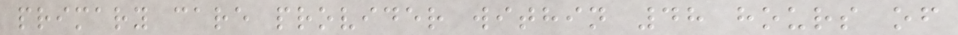primary care provider within 48 hours of
